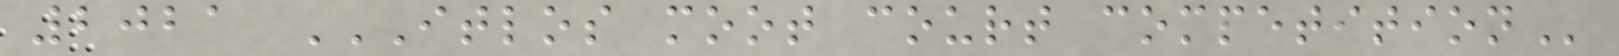2021 ITLOS MOOT COURT COMPETITION
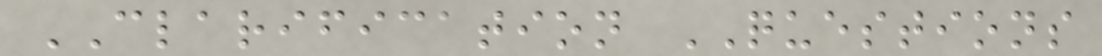CLARIFICATION QUESTIONS
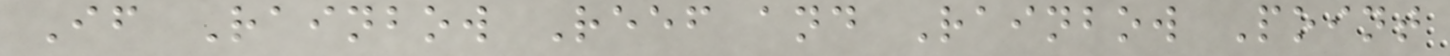If Rainbow Reef and Rainbow Point
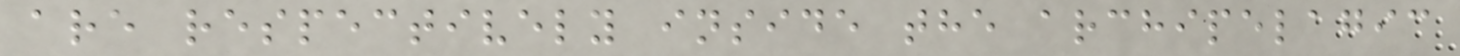are respectively inside the archipelagic
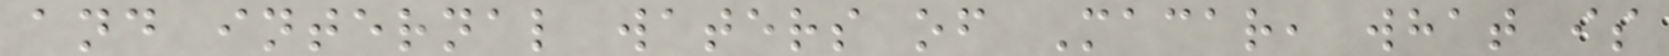and internal waters of Macar, what is
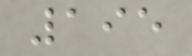195
